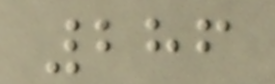286
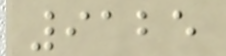9125
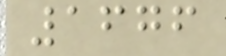1676
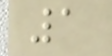1
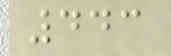443
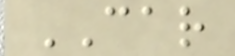CAR
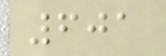601
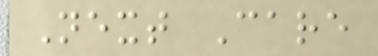Next Care
